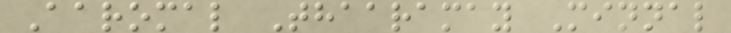Aaromal Thaaramay Minnal
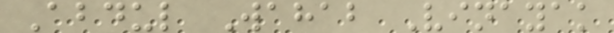Abdul Wahab Vinayak
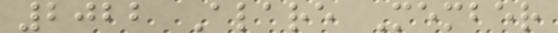2022 Alare Member
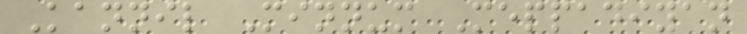Kannil Minnum Meppadiyan
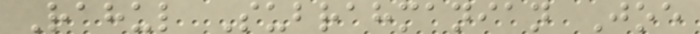Rahul Subrahmanian Joe
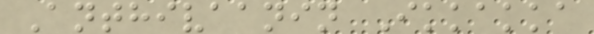Anthivaanin Ikkakka
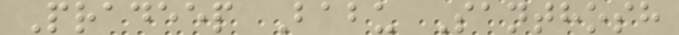Pradeep Babu Santhosh
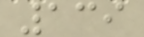139
